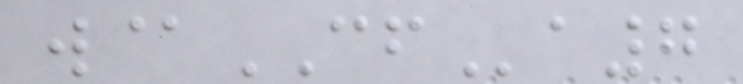w@CFa7
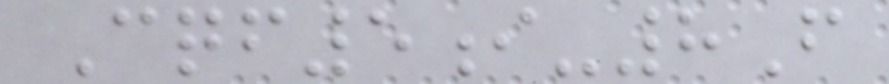Cqf5i-8F
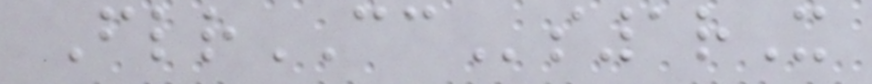FlrCCs1rX
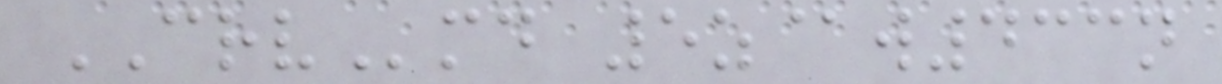CRVmd 5z@w433n
